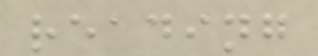reading
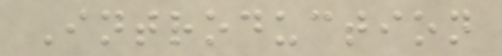Introduction
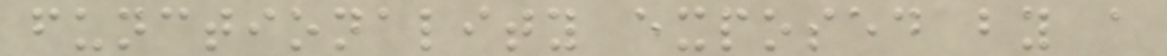functionality exposed by a
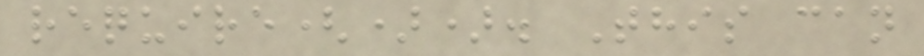require()). This can
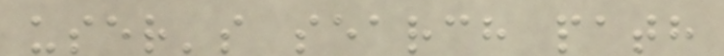user's search path
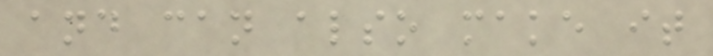and can also make it
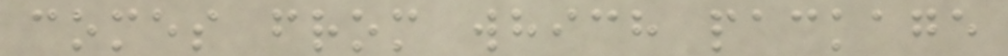comes from which package
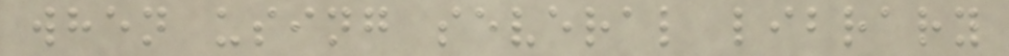when using several library
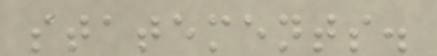statements.
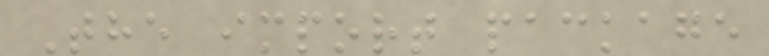The import package
